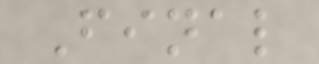Final
